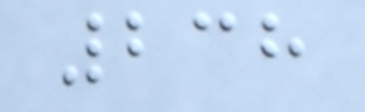238
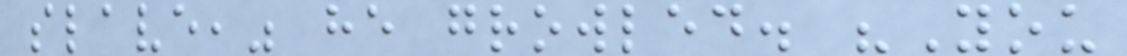slave," he growled. "You
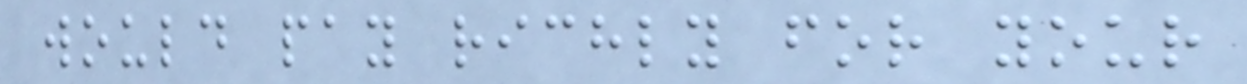would pay richly for your
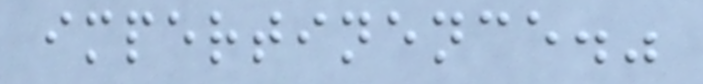impertinence."
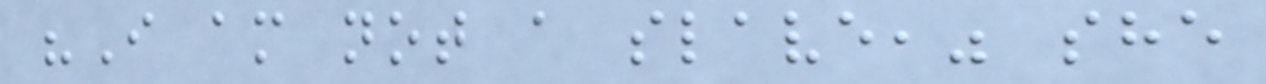"I am not a slave," she
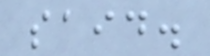said.
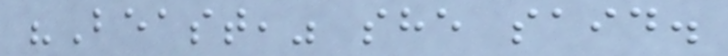"Beast," she said.
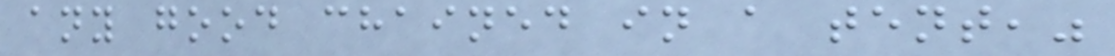any good chained in a tent,"
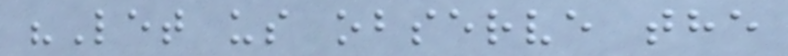"Let us observe the
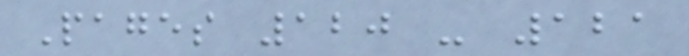Pages 120 - 121
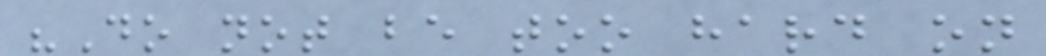"Do not be too hard on
